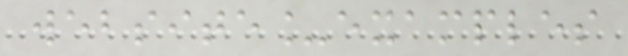website_examples
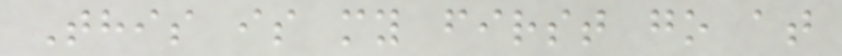This is my first go at
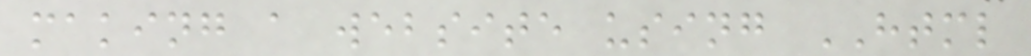making a website using HTML
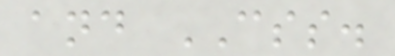and CSS.
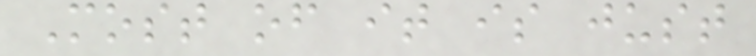Most of it is just
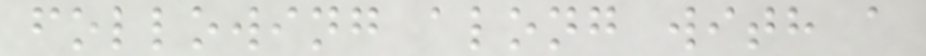following along with a
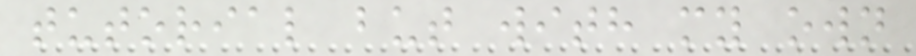tutorial but with my own
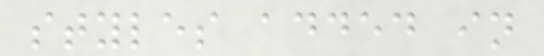styles added in
